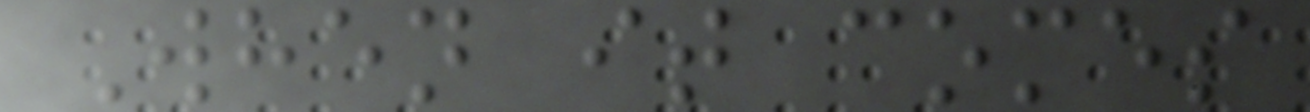When it comes
